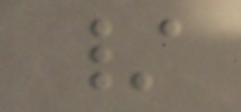/
